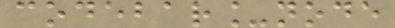codebar_node
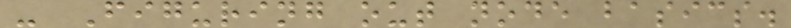- Figuring out node basics.
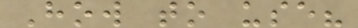How to use?
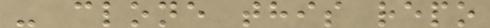- clone this repo
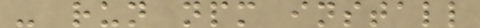- run npm install
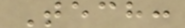Tech:
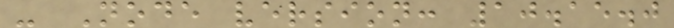- Node version: 10.15.0
